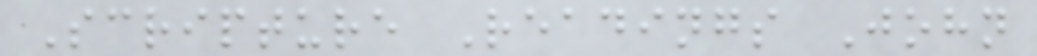Scripture Readings John
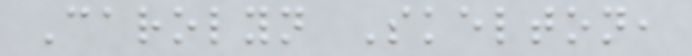Carolyn Skelton,
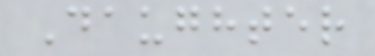Daughter
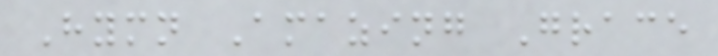Hymn Amazing Grace
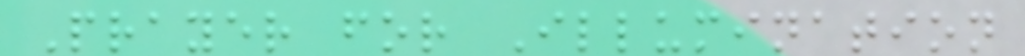Prayer for Illumination
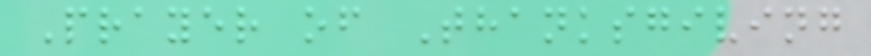Prayer of Thanksgiving
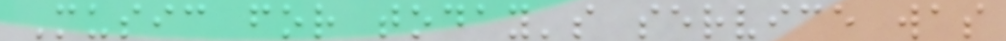Music for today's service was
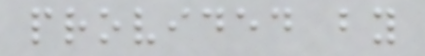provided by
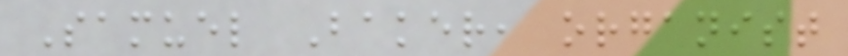Samuel Baker, organist
